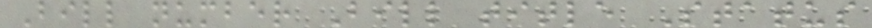Bill number Bill title Status
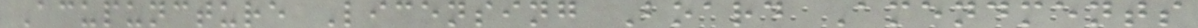Acupuncture Licensing Board Amendments
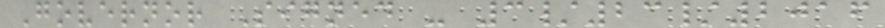Governor Signed - 3/23/2016
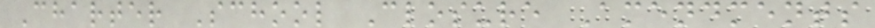Charter School Closure Amendments
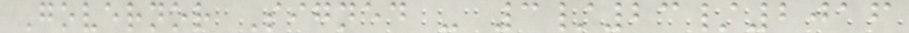Governor Signed - 3/23/2016
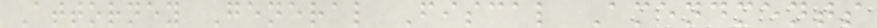Attorney General Fiscal Amendments
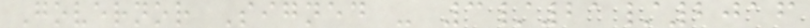Governor Signed - 3/21/2016
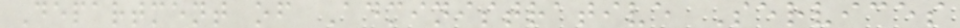Department of Administrative Services
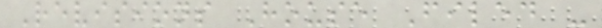Revisions House Filed -
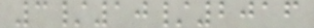3/10/2016
